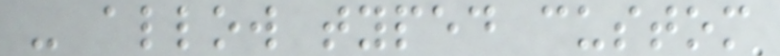- allow typed custom
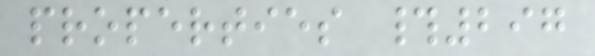properties #297
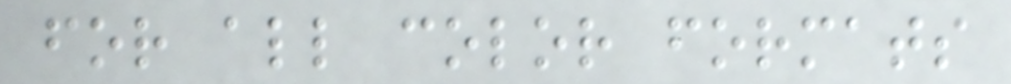for all color formats
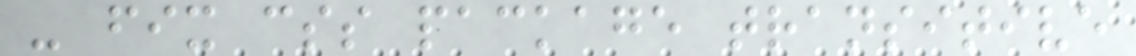- fix css package transitive
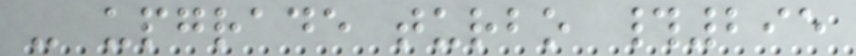- upgrade turbo #295
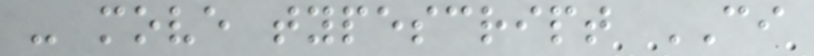- move typescript CI
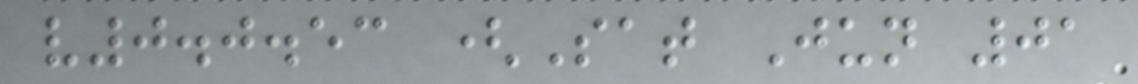v0.0.53 (Sat Jun 01
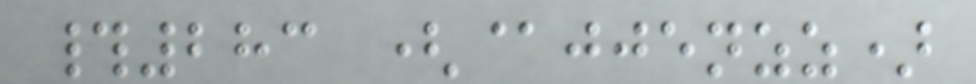#283 (@jjenzz)
